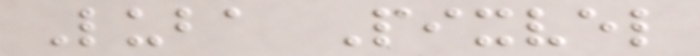Luba Pixvel
